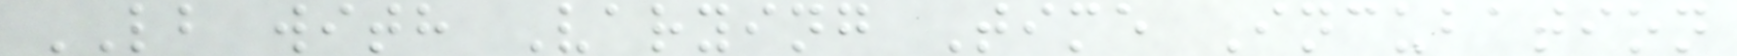LB with Varying Time Incubation
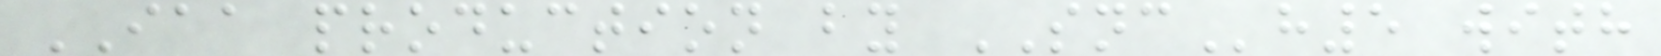IAA production by SNCh5 with
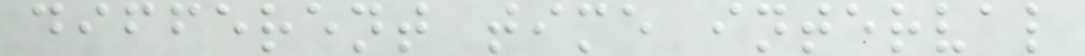different time interval
